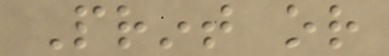Print or
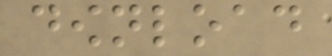download
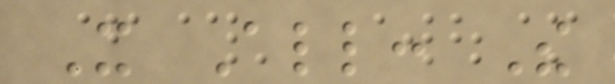It All: The
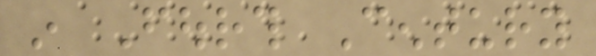in Fourth Century
